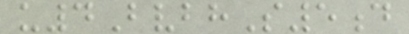u4BvbhS5d
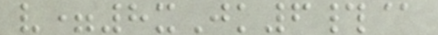v=8xJk6#@
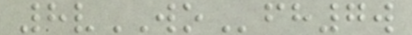8vWOfh7w
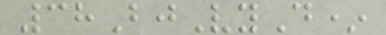38BjVyD*
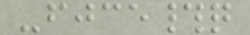-fjce#q
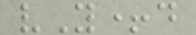vY+d
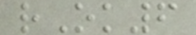rOk6
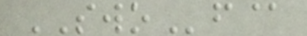SWOf@
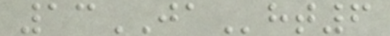13JAht6
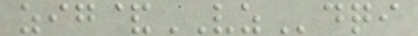zig&VZdqi
